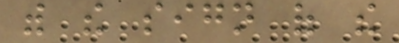with the sign of the
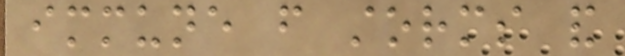immune from storms and
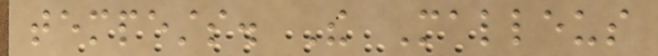tempests. The Malleus
